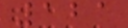121
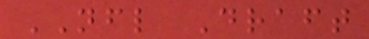NFL Draft
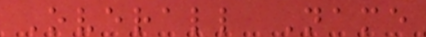Overall Name
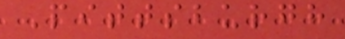Pittsburgh
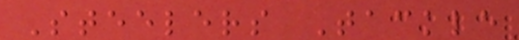Steelers Tackle
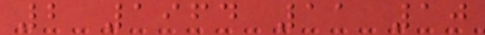2 1964 11 10
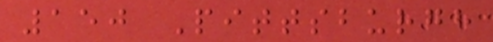150 Pittsburgh
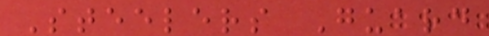Steelers Guard
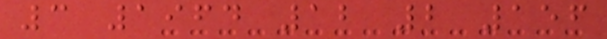3 1964 12 2 156
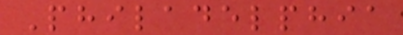Philadelphia
